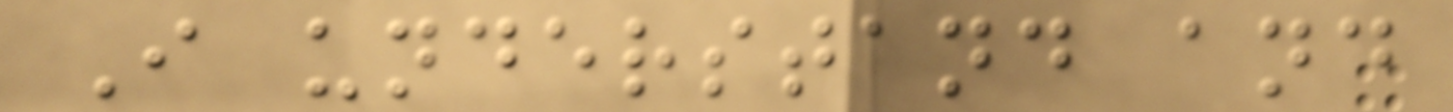I understand and
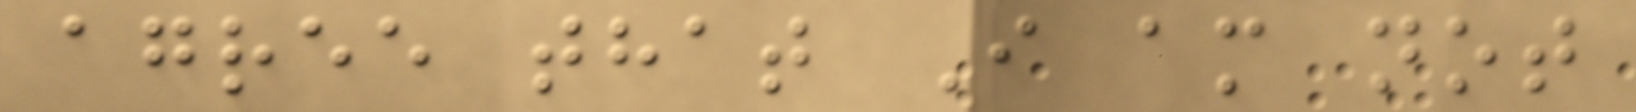agree that I am not
